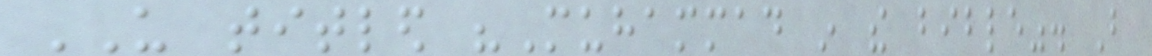US titled "Muhammad in the bible". But
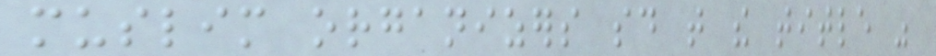muslim organizers said that the title was
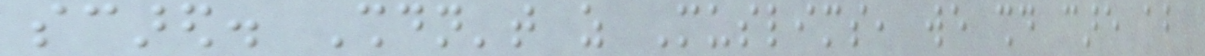scared. Shouldn't as Muslims, we should care about
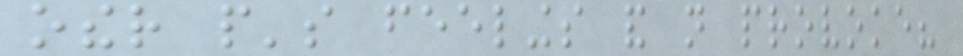other people's feelings and not provoke?
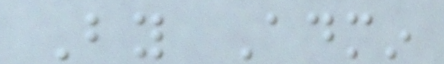By Admin
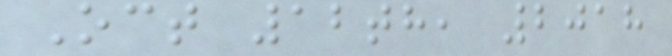Oct 12th, 2018
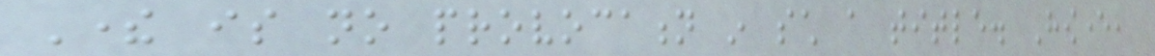There is no provocation in such a title. However,
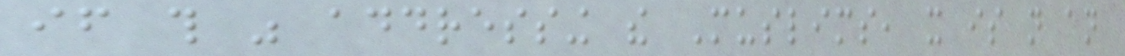if this was addressing the Muslims, it is not an
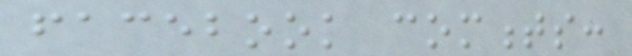facebook comments:
